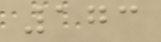173
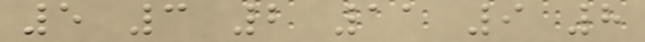5 3 2 11 9 8
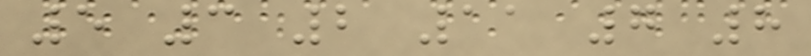5 3 2 11 7 8
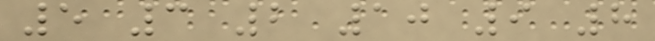5 3 2 10 9 8
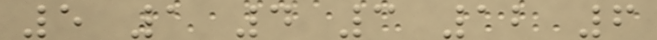5 1 4 3 12 6
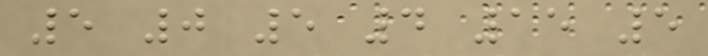5 0 5 4 15 5
